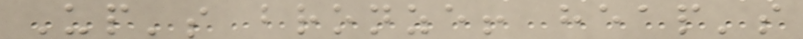Up's bronze! heap's
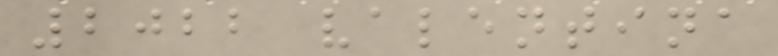2022 valentina
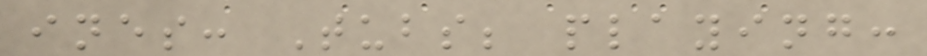ines: Tubs; playing:
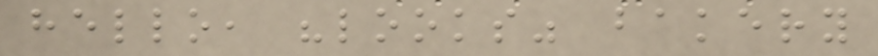hello, "looks" bakery
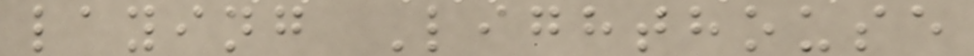laying Lighthouse
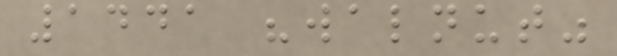1441 "walnut"
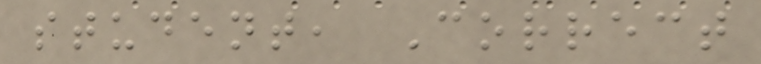student, Correct
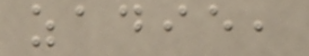zadie,
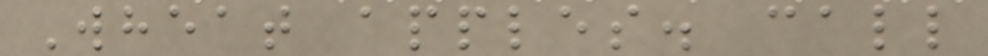Wheat apples. call
